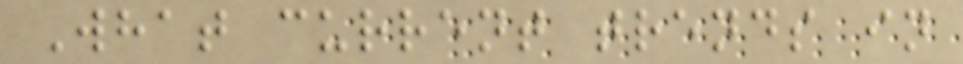What current trends in
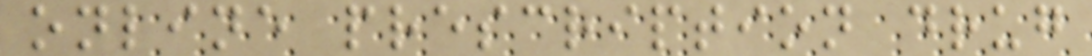online prescription drug
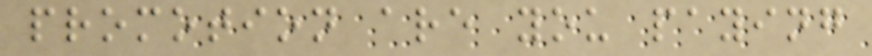promotion are you paying
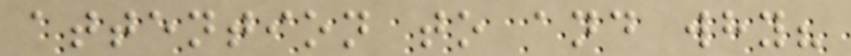attention to and why?
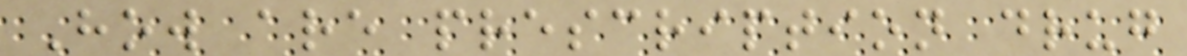How are prescription drug
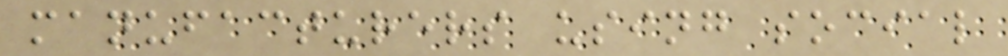manufacturers using social
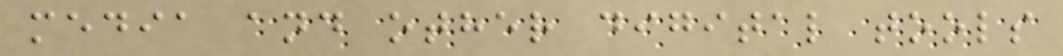media and other digital tools
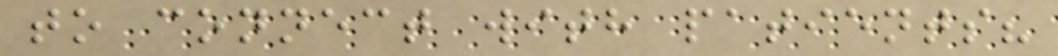to connect with patients?
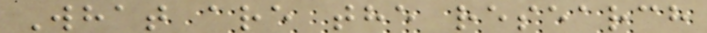What are the research
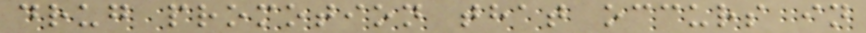drug promotion that occurs in
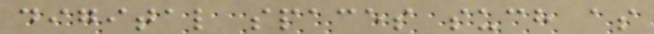digital spaces such as
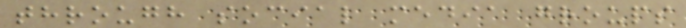through social media groups
